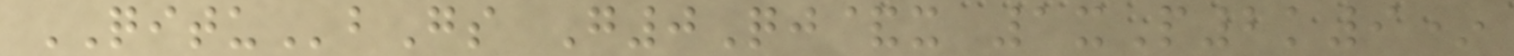QITUbGs G0Qj&x 1xP2k9*
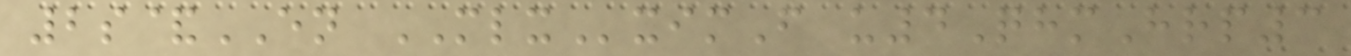2s&EN MLXximF u4QhmHrp3
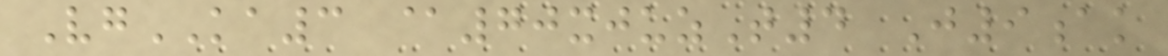VgKA3 @70xjuzT4 J9ak
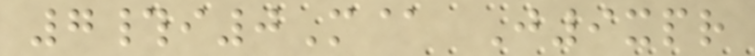7#i0M@ J9xpr
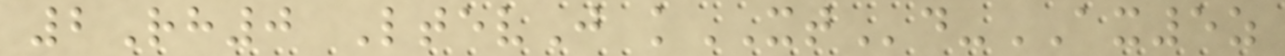2Rh0 LtevJ kXTd-AX5z
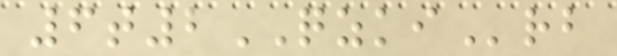6t2QZKIrb
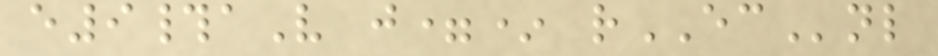e9#aV j=* rECnl
